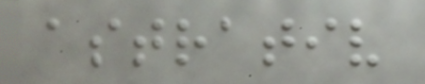astrativ
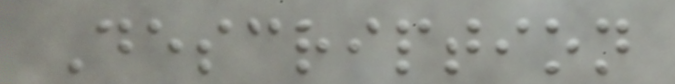Description
